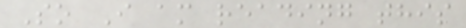So I am reading this
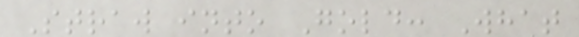Straw into Gold: What
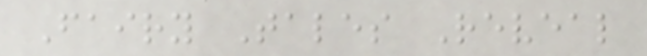Fairy Tales Reveal
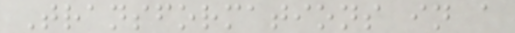Transformations in a
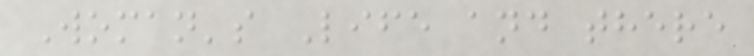Woman's Life and there
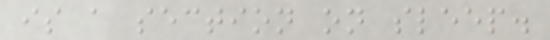is a section on sleep.
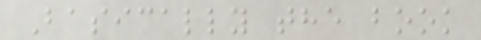Basically the book
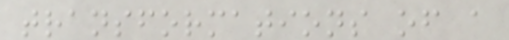transformations of a
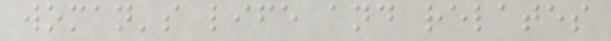woman's life and relates
